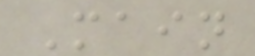Main
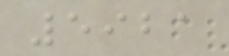5921
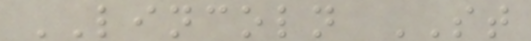LINCOLN ST
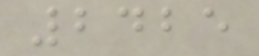2425
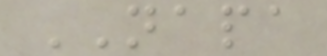NAPA
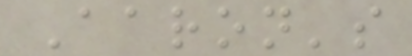Aaron's
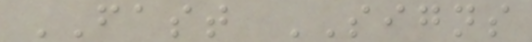FAST SIGNS
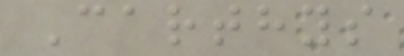Carthys
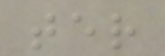ter
